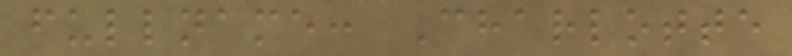fullname: Charlotte
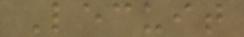Lecuit
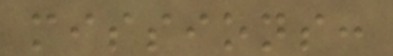missions:
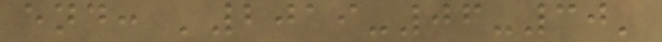end: '2019-06-30'
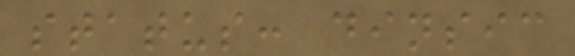status: dinsic
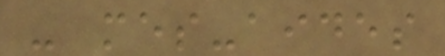- mes-aides
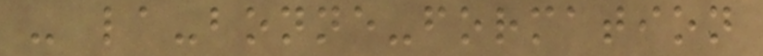- la-bonne-formation
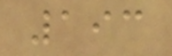193
